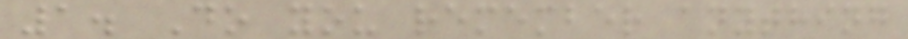1. Do you remember anything
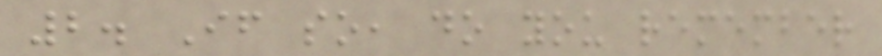2. If so, do you remember
